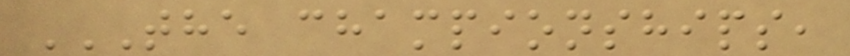THE CHAMPIONSHIPS,
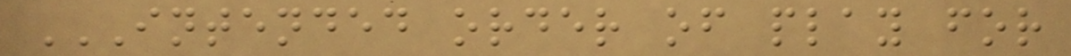INTENDED ORDER OF PLAY FOR
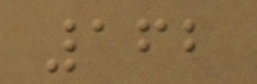162
